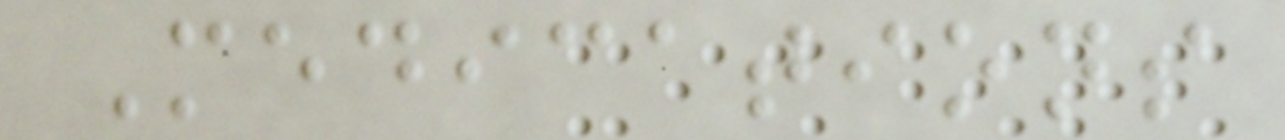Medications
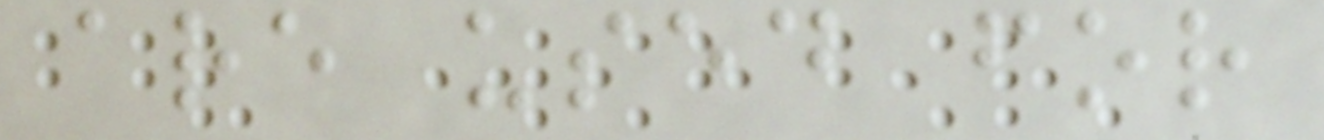are used for
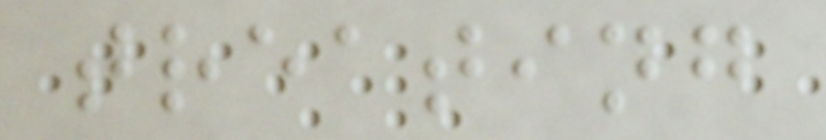treating
